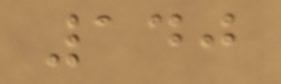140
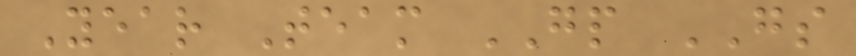Year Team GP GS
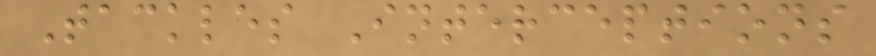Tackles Interceptions
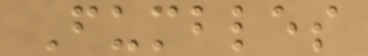Fumbles
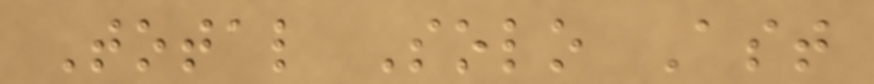Total Solo Ast
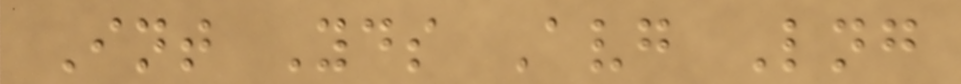Int Yds Avg Lng
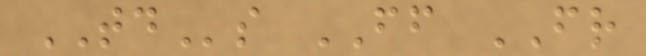TDs FF FR
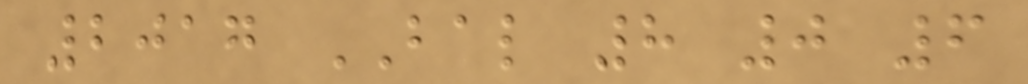2017 BAL 8 0 6
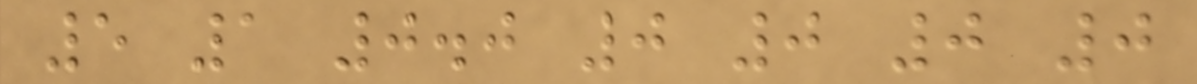5 1 0.0 0 0 0 0
